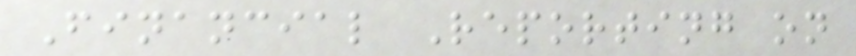Financial Reporting on
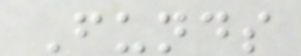Funds
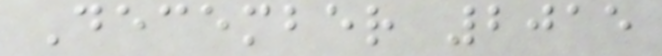December 2015
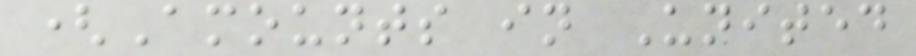(Amounts in United
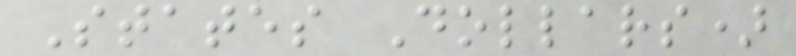States Dollars)
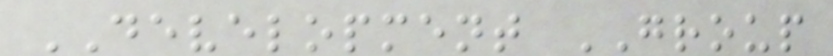DEVELOPMENT GROUP
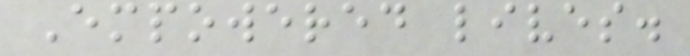Empowered lives.
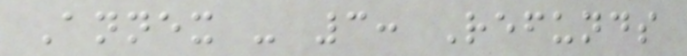Annex - 3: Refunds
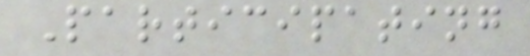Participating
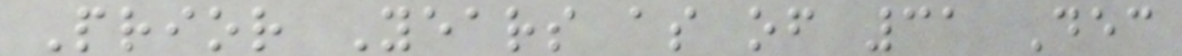Prior Years as of 31 Dec
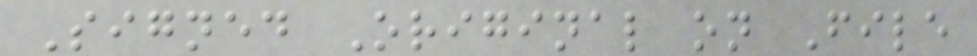Signed Original on File
